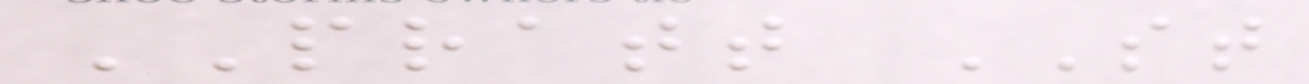PRATT ST
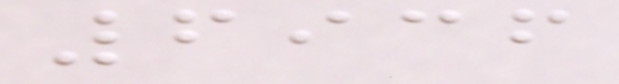6936
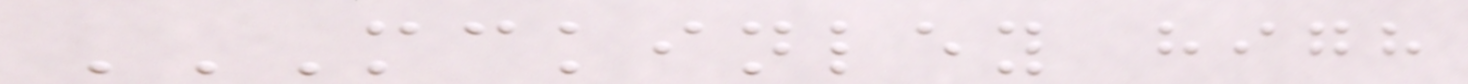MCKINLEY HIGH
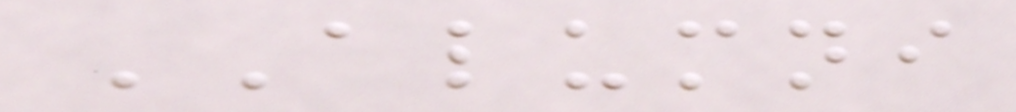ALUMNI
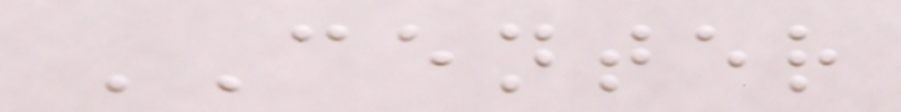CENTER
